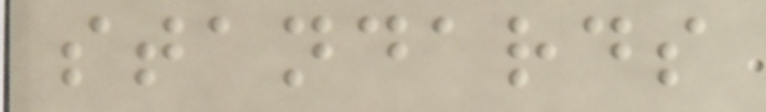standards
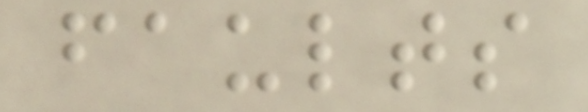faults
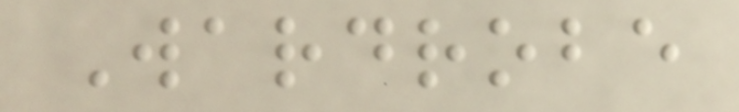Wardrobe
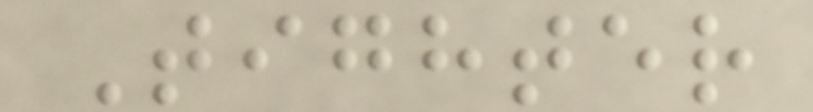Tighter
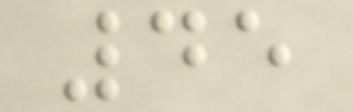45
